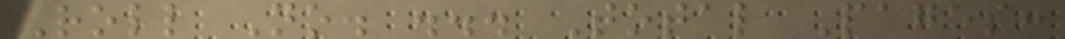Roll No. ... Total Pages:
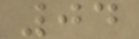04
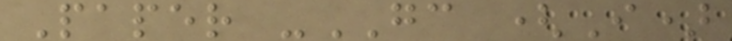Paper -GC (I)
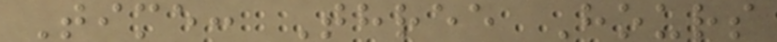Time: Three Hours
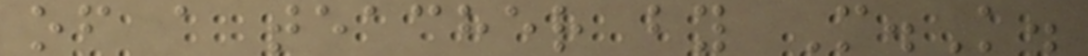of a teacher by M.K.
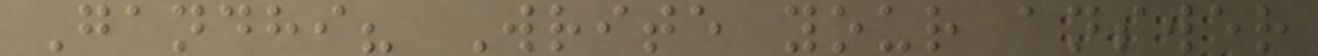Gandhi? Write your answer
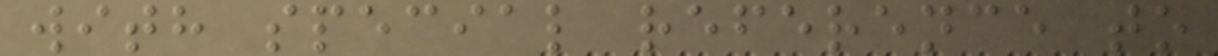with special reference to
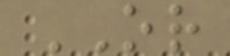OR
